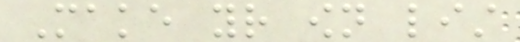Make your own list
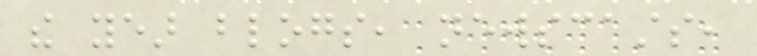the year blogs, newscasts,
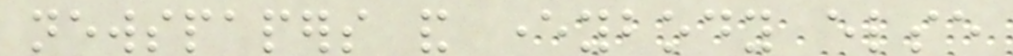newspapers and everybody else
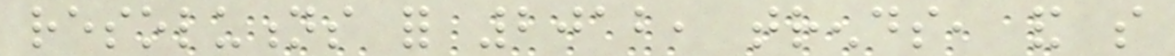resolutions for 2012, trends, and so
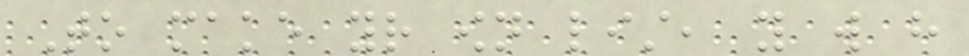To make your own list, you will have
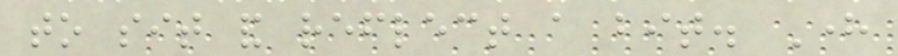to sit and reflect a bit. Here
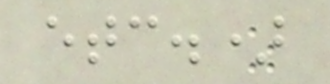etc.)
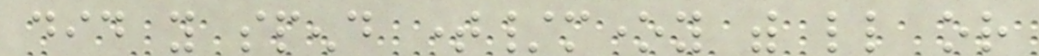did you spend time/money with little or
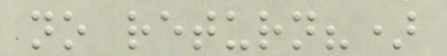no return?)
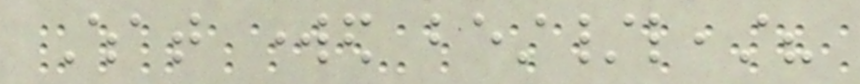What worked best/least?
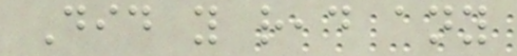Did you read any
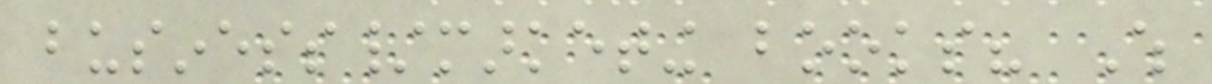business/marketing books? Which
